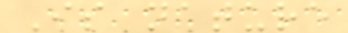Is nature
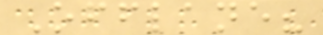Offlane?
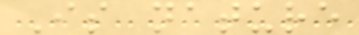Is nature
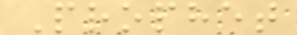Prophet
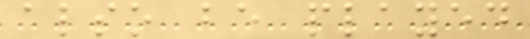also be played
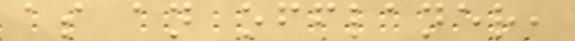as an offlaner,
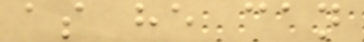as he can
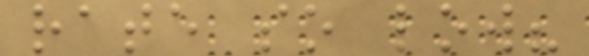rate so low?
